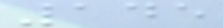145
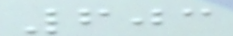603
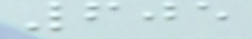605
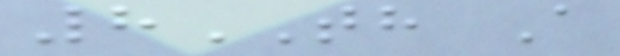8TH A
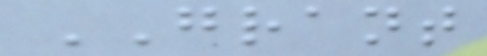GRANT
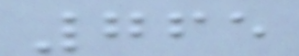765
